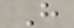H
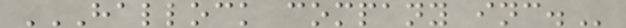HALLOCK COMPANY INC.
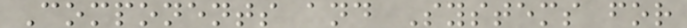Components and Systems for
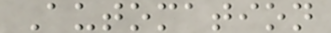Automation
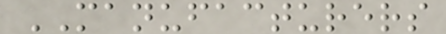MANUFACTURERS
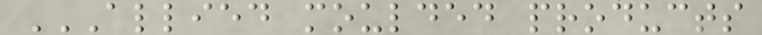ALLIED MOULDED PRODUCTS
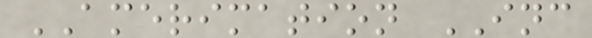AMERIMATION INC
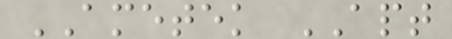AMETEK APT
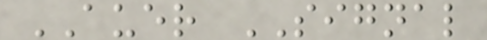AUER SIGNAL
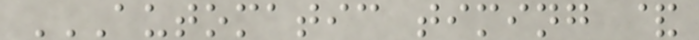AUTOMATIC TIMING &
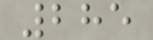285
